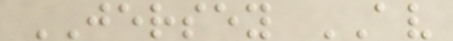JERSEY AV
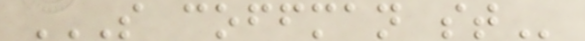S COFFMAN ST
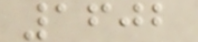1602
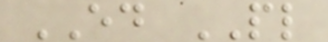ED PL
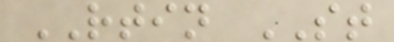RTIN ST
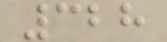328
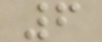6
